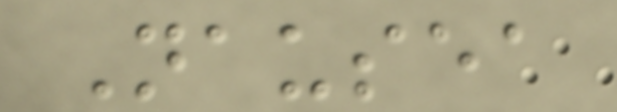Nausea
